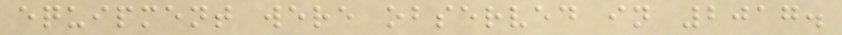equipment were observed in 2017.
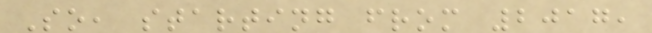So, starting from 2017,
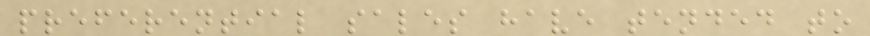preferential sales have tended to
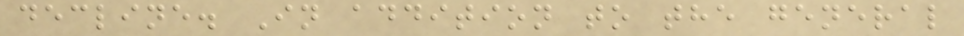decline. In addition to the general
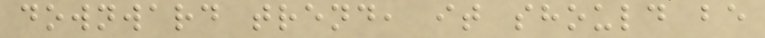downward trend, it should be
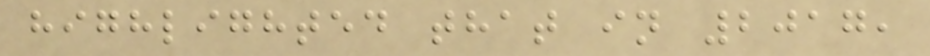highlighted that in 2017,
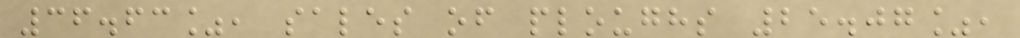36.63%, sales of ploughs 25.07%,
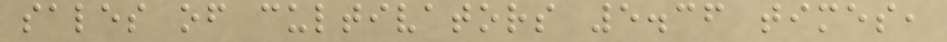sales of cultivators 5.36 times,
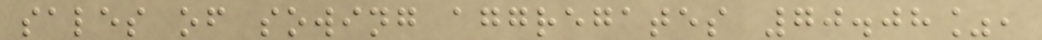sales of sowing aggregates 70.08%,
